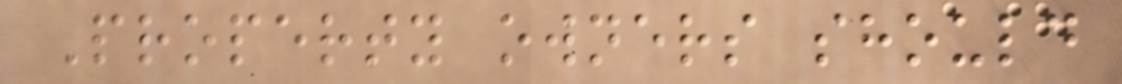Property owners should
